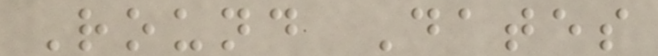Round Dates
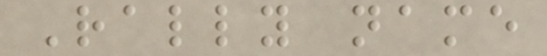Rally name
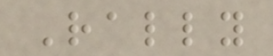Rally
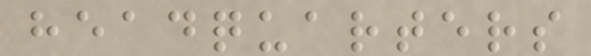headquarters
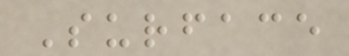Surface
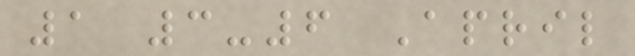1 3-6 April
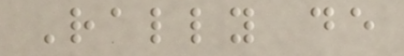Rally de
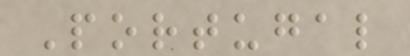Portugal
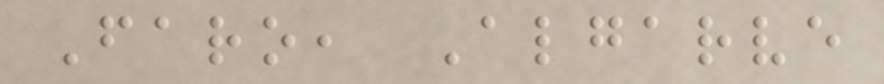Faro, Algarve
